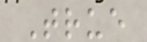True
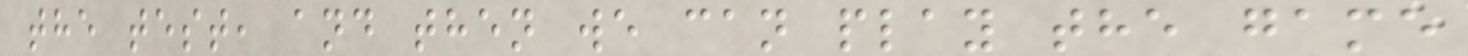the test, and then we can play the game
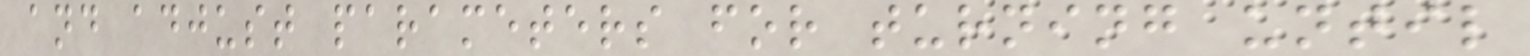and adjust parameters for turning until
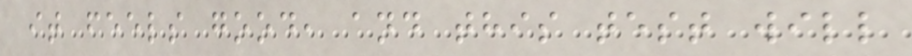it feels good, and this test will
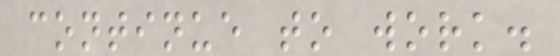continue to work.
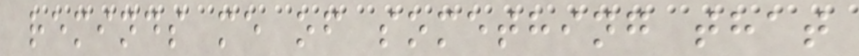reminds me of something that
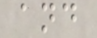and
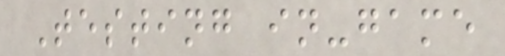Testing in-game
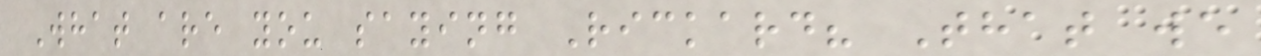What are you saying Rickard? That we
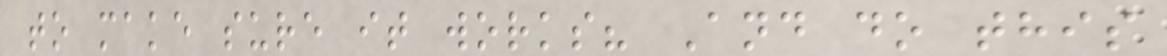to make sure it works? And do this
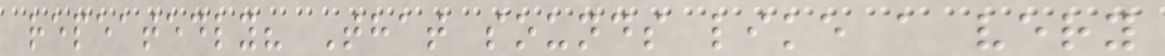repeatedly? That sounds like a very
